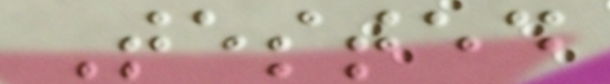Tested
